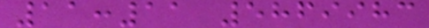11:11 5869983
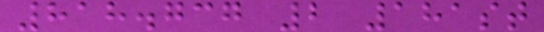818.737 2 181st
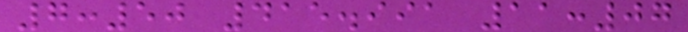7:50 415.991 11:07
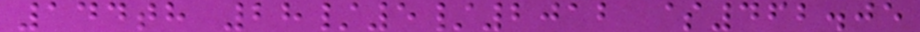144th 28/5/2012 $462.05
